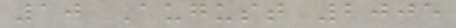10 August 2005
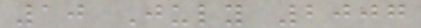10 July 2007
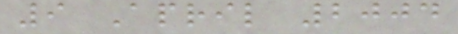9 April 2004
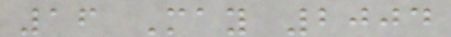16 May 2004
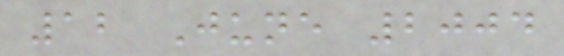12 June 2004
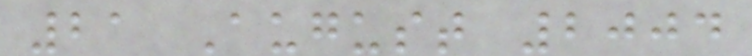21 August 2004
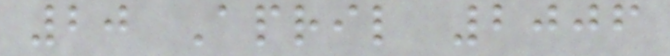20 April 2006
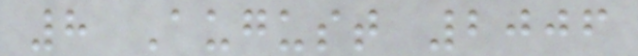8 August 2006
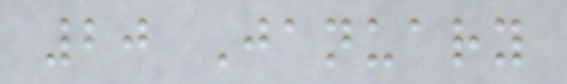20 January
